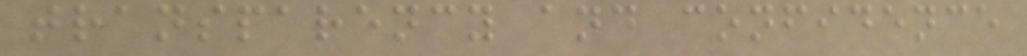transparency and confidence
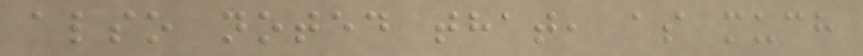also noted that, as much
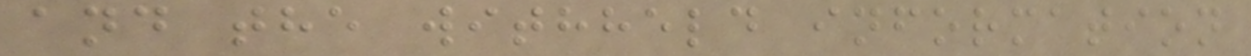and the withheld information
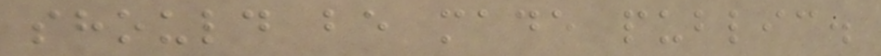should be made public.
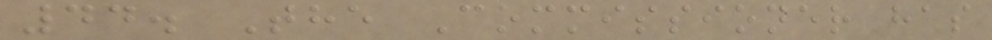44. The Commissioner has
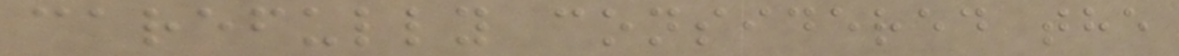carefully considered the
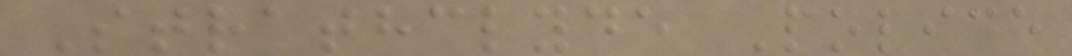Strathclyde Police
